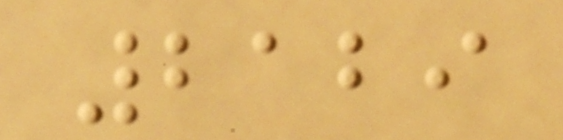2129
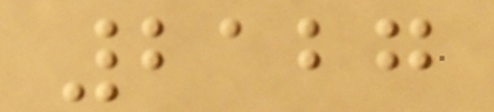2127
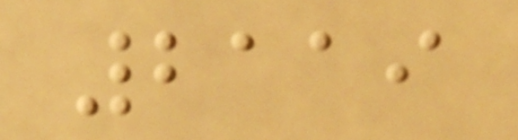2119
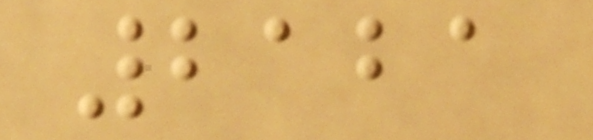2121
